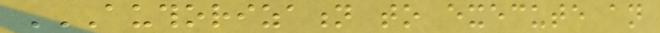AUTHORIZATION TO EXECUTE AN
